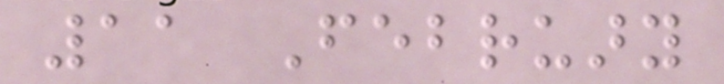11 February
